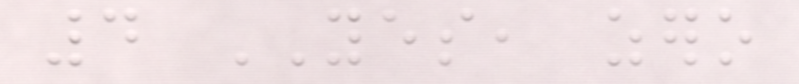4 YES, zero
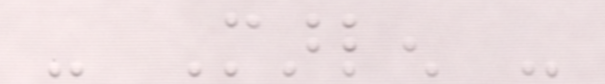- Marlen -
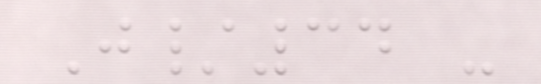J/34 -
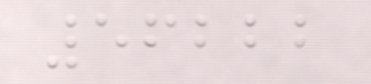56222
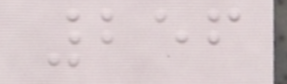256
